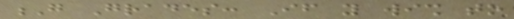G Grades: If you wish to
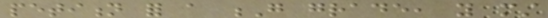petition for a G grade, you must
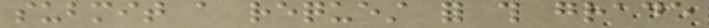submit a request for this grade
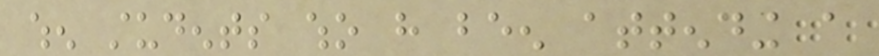when students who have been attending a
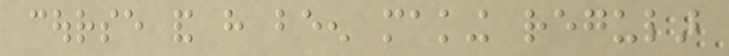course and have been making regular
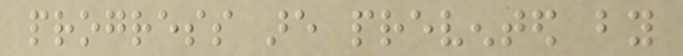progress are prevented by
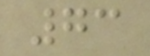73
